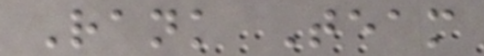Rank Team
